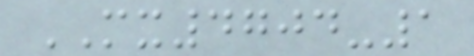MX4704-1
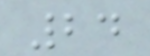24
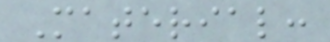Material:
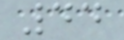44
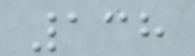138
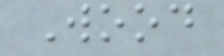Wood
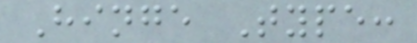Hinge Type:
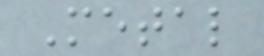Metal
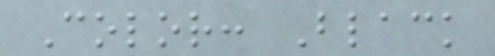Color: Black
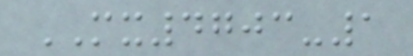MX4703-1
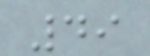49
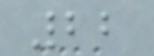22
